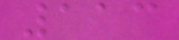113
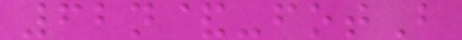62n&-fotB
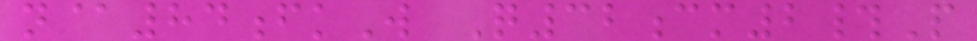n@84fkW Q32cm2#P
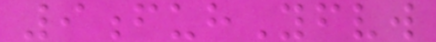9fuhYfvw
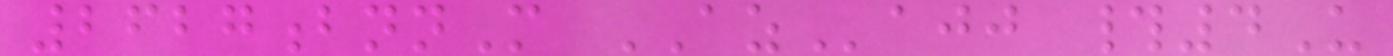2627bnnM AZajj #4U
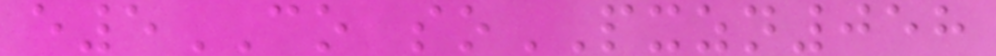e5CO soPXZN058
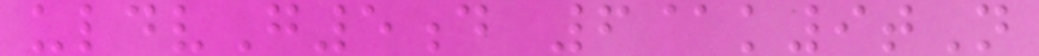uldvG5d 6@k9tN
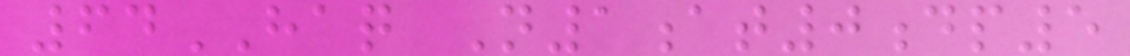64HAQ N1at0dp5
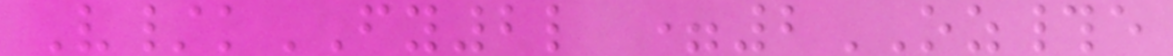V/kFY2l =2OZ#e
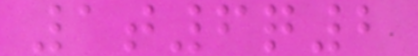1t6q2
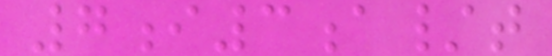7i3a/t
